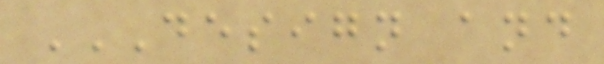DESIGN AND
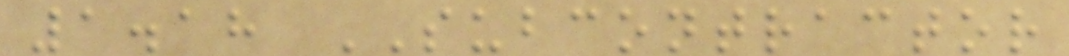1.18 SUBCONTRACTOR
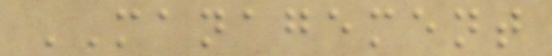MANAGEMENT
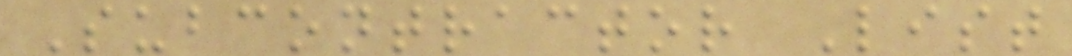Subcontractor List
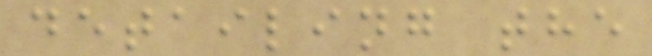detailing the
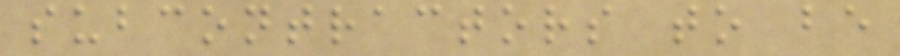subcontractors to be
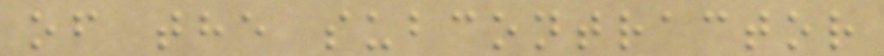of the subcontractor
